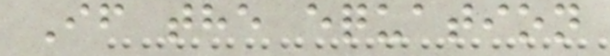If the equation
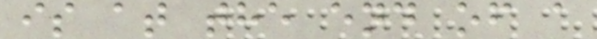is at the end of a
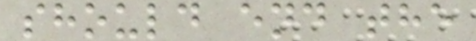should end the
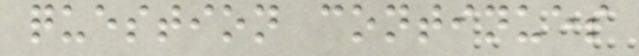question continues
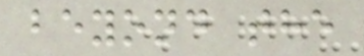beyond the
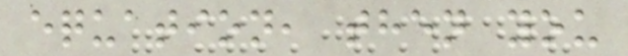equation, then you
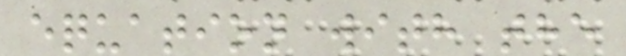equation with the
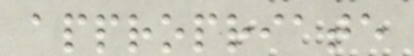appropriate
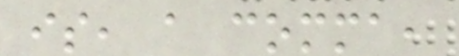is, a comma,
